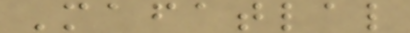Mafatlal
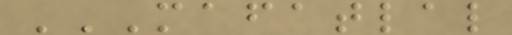MAFATLAL
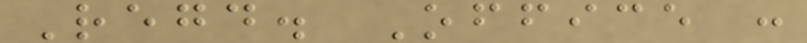Regd. Office :
